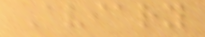Aviary
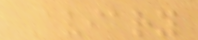Aviary
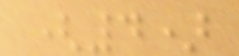(4)
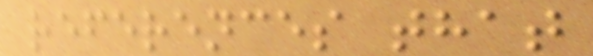references that
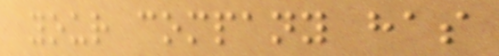your company has
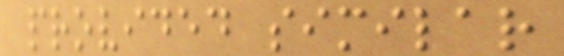provided similar
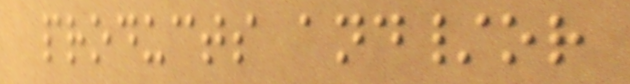products and/or
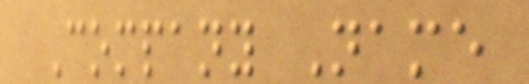Company Name
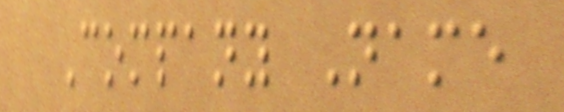Company Name
